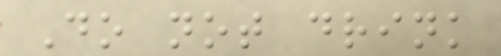Do not drink
